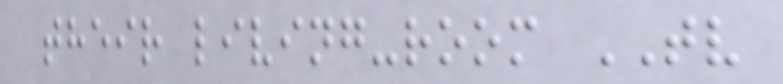their living-room TV
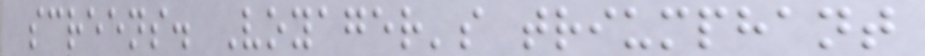screens. Voyager's triumphant
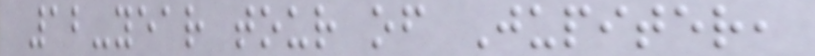12-year tour of Jupiter,
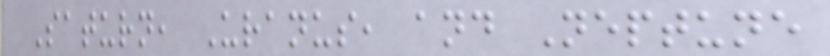Saturn, Uranus, and Neptune
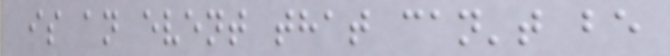is an event that can't be
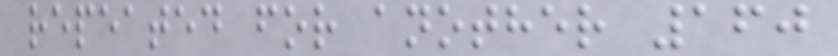repeated for another 160
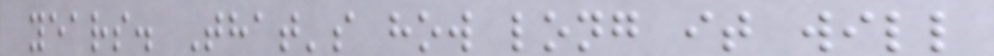years. That's how long it will
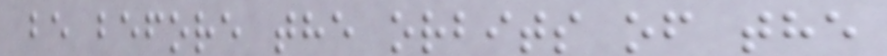be before the orbits of the
